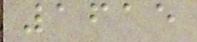1615
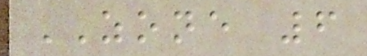ZONE 6
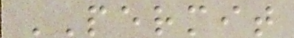PERMIT
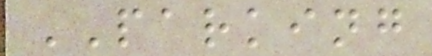PARKING
